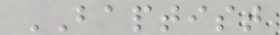BAPTIST
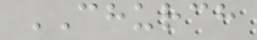CHURCH
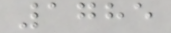1785
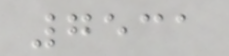7531
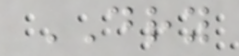DRY
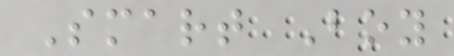Smart Boy
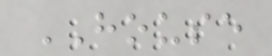HOUSE
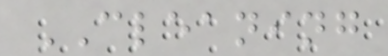CLEANING
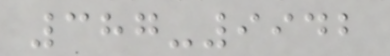387-9942
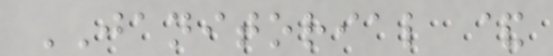JANITORIAL &
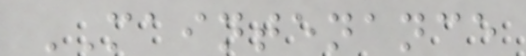MAINTENANCE
